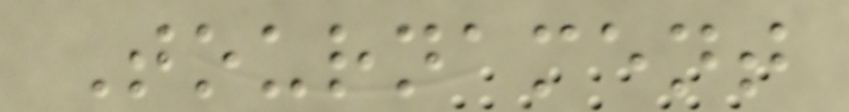Tournament
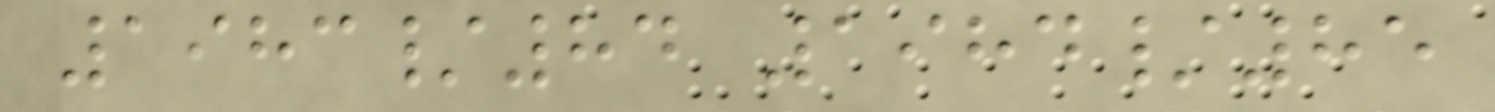1983/84 1984/85
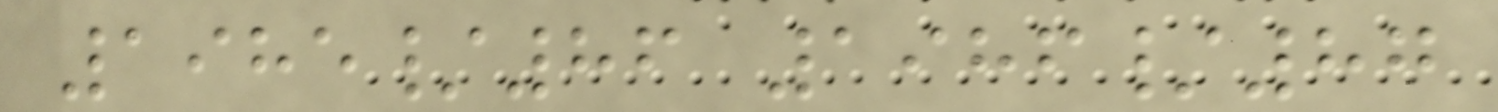1985/86 1986/87
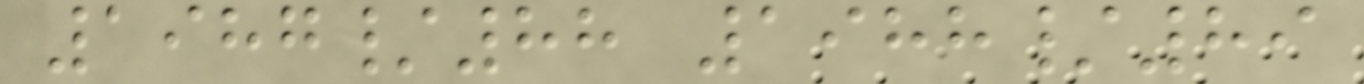1987/88 1988/89
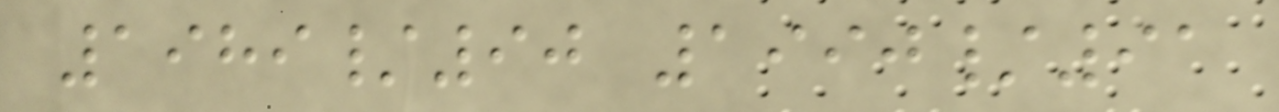1989/90 1990/91
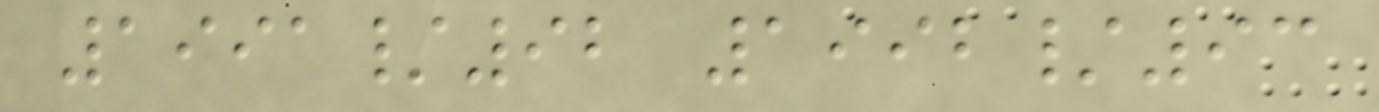1991/92 1992/93
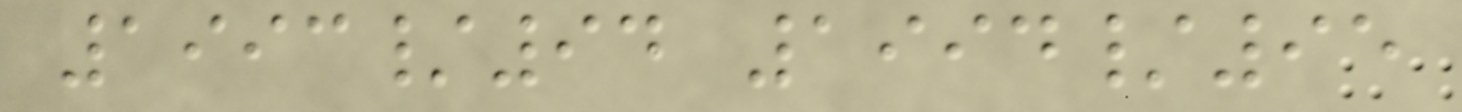1993/94 1994/95
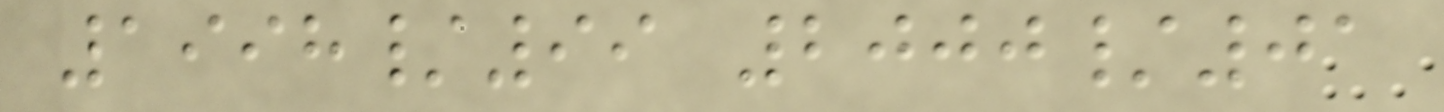1998/99 2000/01
